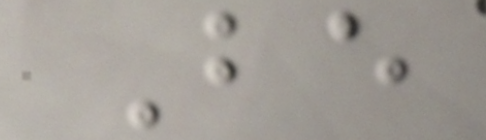Be
